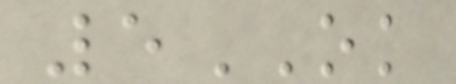5OK
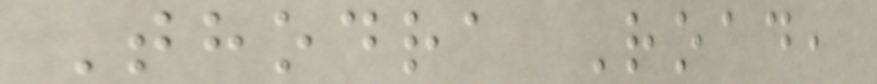Thodra Road,
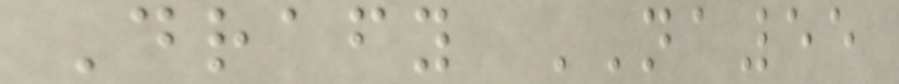Drafy NA55
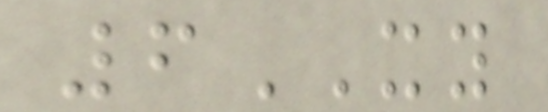6XY
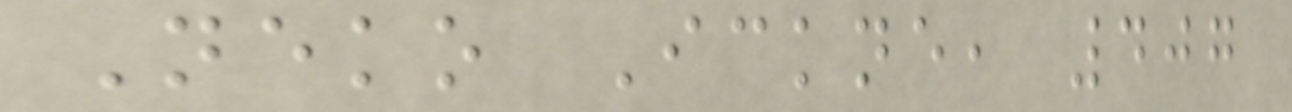Neko Ickne, 407
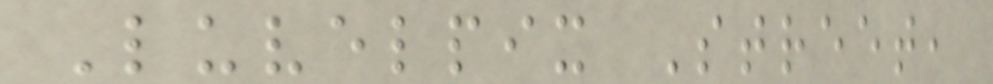Luvelpix Street,
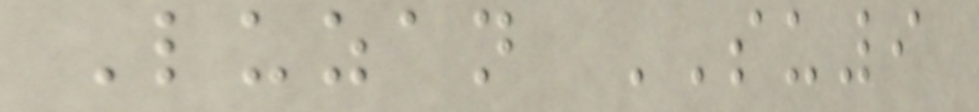Luzan SU9
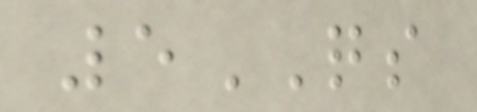5QS
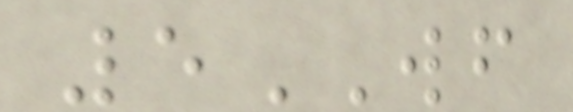5WF
